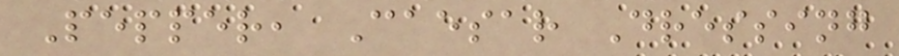Pepper, Caesar Dressing
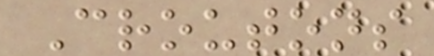Croutons
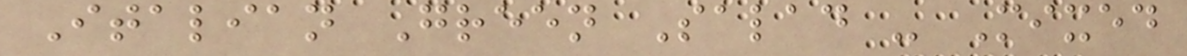Italian Green Salad - Mixed
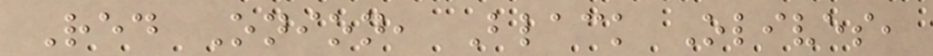Red Onion, Black Olives,
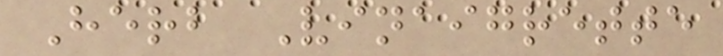Herb Vinaigrette
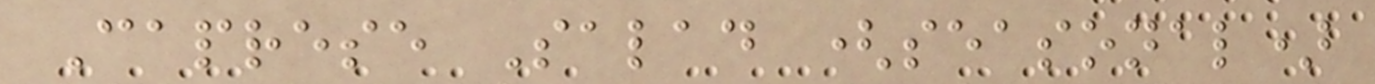Caprese Salad (seasonal)
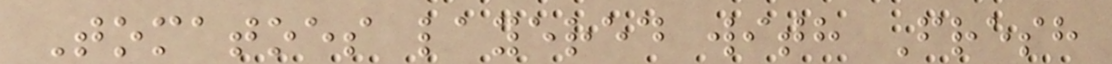Tomatoes layered with Fresh
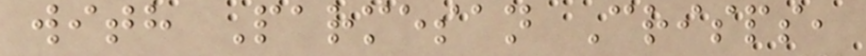with Parmesan Crisps,
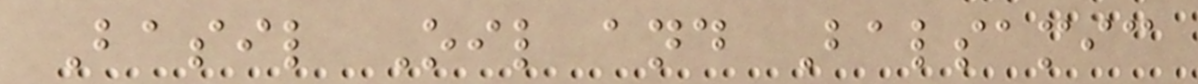Basil Oil and Balsamic
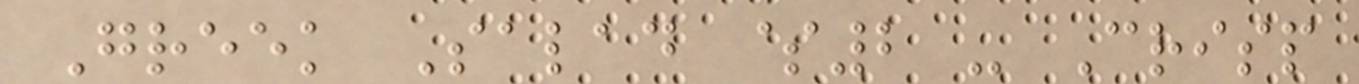Greek Salad $2 - Crisp
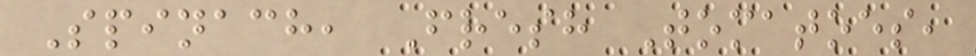Spinach, Fresh Tomatoes,
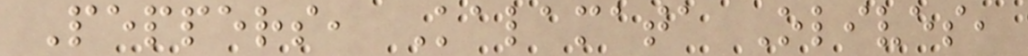Peppers, Kalamata Olives,
